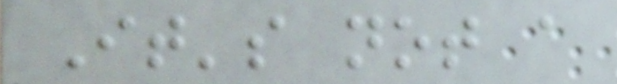It's not a
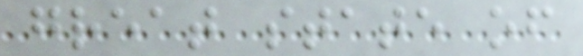great state of
